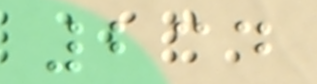234
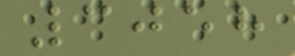3058
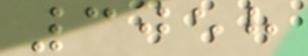3058
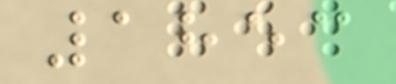1853
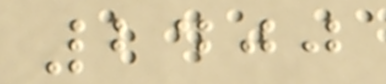2400
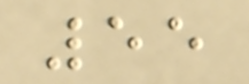55
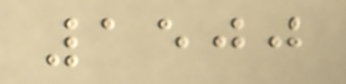1500
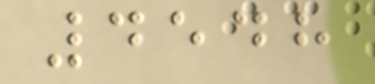4548
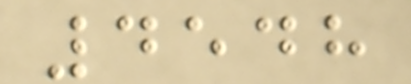4548
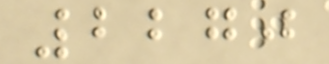2270
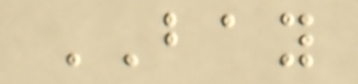BAY
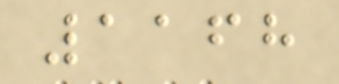1168
